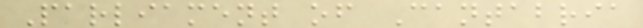Parliament of Cantabria
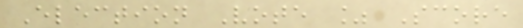Election Vote % Score
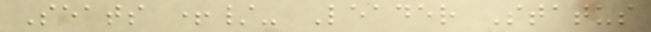Seats +/- Leader Status
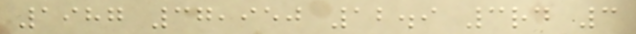1987 37,950 12.9 3rd 3
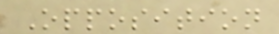Opposition
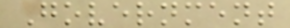Government
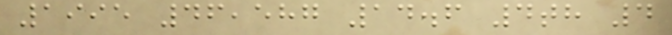1995 46,587 14.6 4th 4
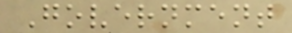Government
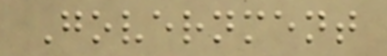Government
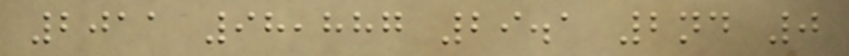2011 98,887 29.1 2nd 0
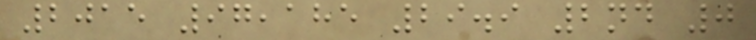2015 97,185 29.9 2nd 0
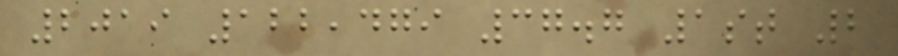2019 122,479 37.7 1st 2
